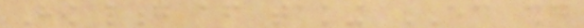How long after taking EC should
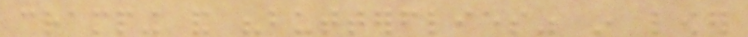cramping and "butterflies" in lower
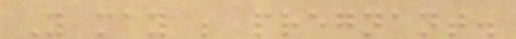You may be pregnant.
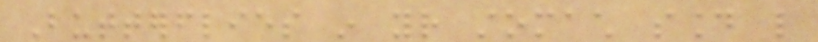Butterflies in your stomach sound like
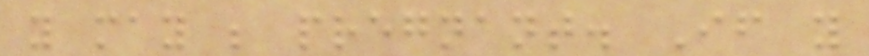you may be pregnant. If you
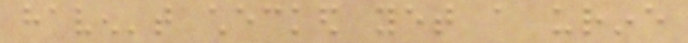haven't checked yet a urine
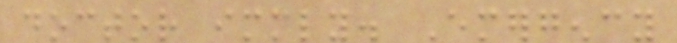doctor immediately. Emergency
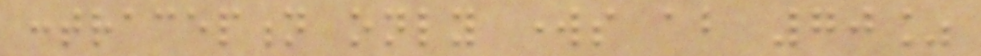contraception only works about 70%
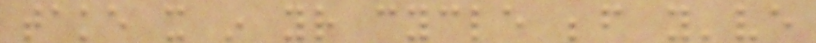take it in your cycle before you've
